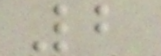2
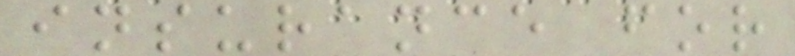insurance for
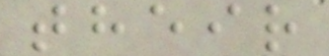their
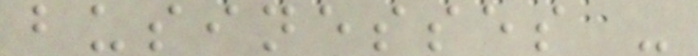businesses -
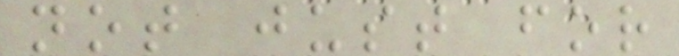not just for
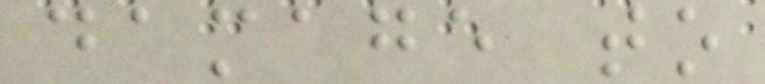damage to
